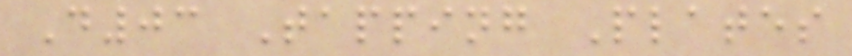D03 Tapping Plates
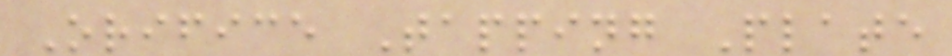Orifice Tapping Plate
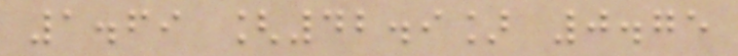1.69 [42.9] 0.75
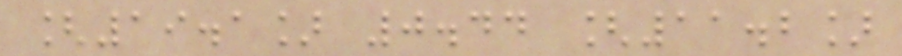[19.1] 0.44 [11.2]
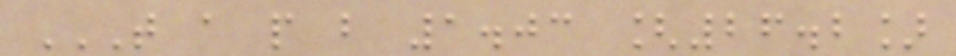T A P B 1.03 [26.2]
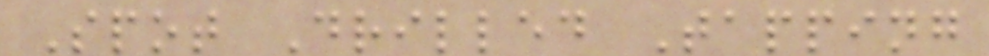Spot Drilled Tapping
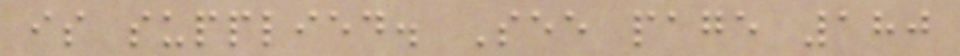is supplied. See page 180
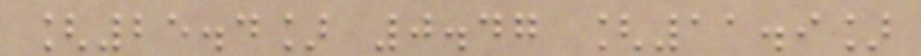[25.4] 0.47 [11.9]
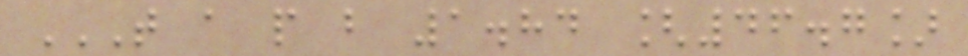T A P B 1.84 [46.7]
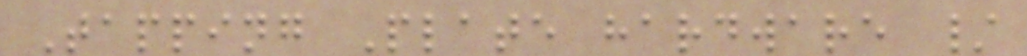Tapping Plate hardware /
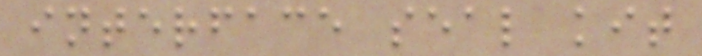interface seal kit
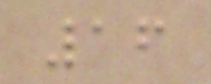16
